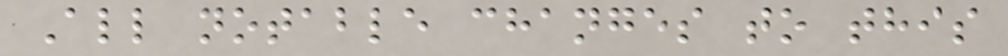All notable changes to this
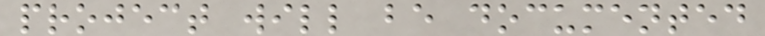project will be documented
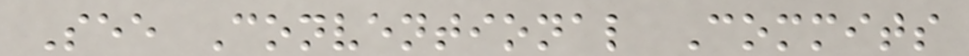See Conventional Commits
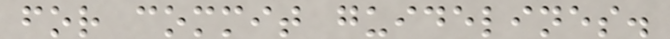for commit guidelines.
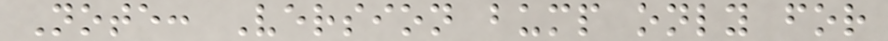Note: Version bump only for
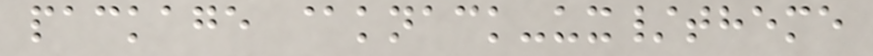package @knack-ux/theme
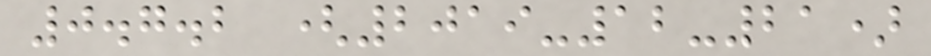0.7.2 (2019-12-21)
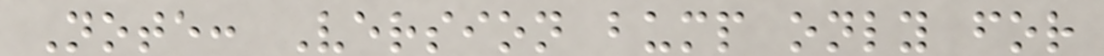Note: Version bump only for
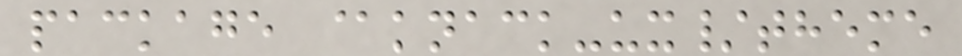package @knack-ux/theme
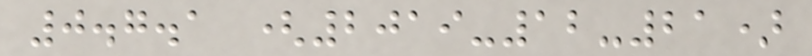0.7.1 (2019-12-21)
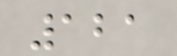121
